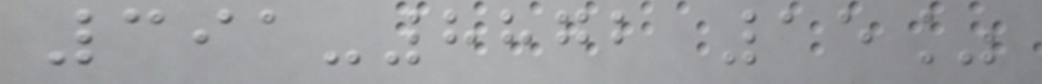391-8872 15%
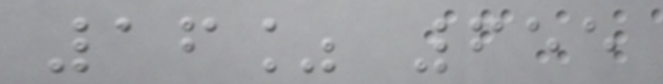16% 655
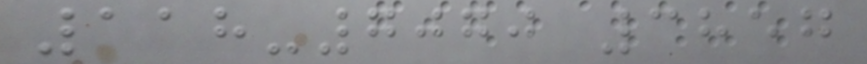118-7070 3857
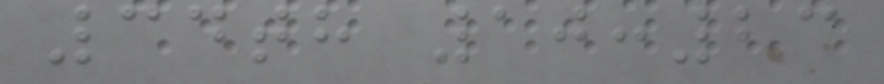34th 10:23
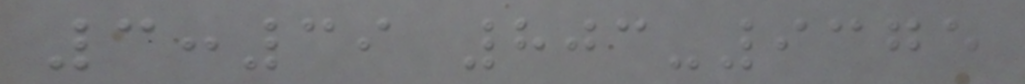3:39 803-9375
